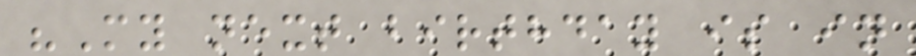"My next birthday is in
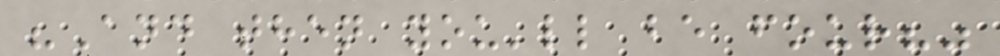"And then you'll be four?"
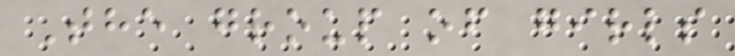The group of girls
